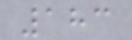183
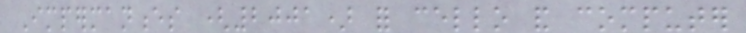Impermanences (2001) for cello and computer
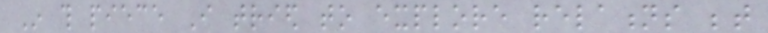In this piece I tried to explore relations between
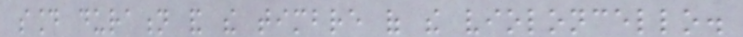sound duration and the timbre of the violoncello.
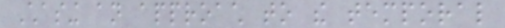Chasing an approach to the temporal
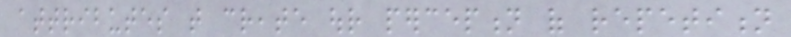attributes that create our perception of repetition
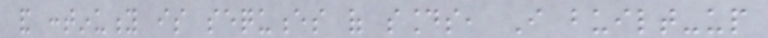and continuity is sequences of sounds, I built-up
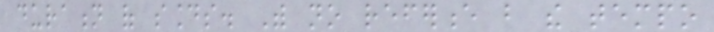duration of sounds. With no reference but the tempo
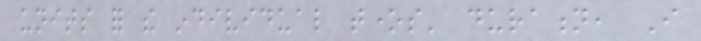units for the individual tones' duration, I
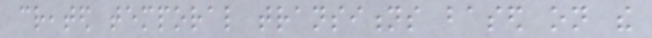created temporal transitions based on the
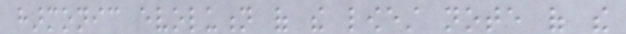harmonic evolution of the lowest note of the
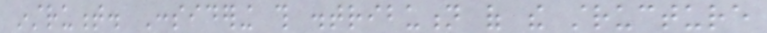instrument. Considering this distribution of the structure
